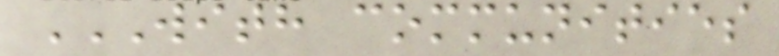WITH COMMUNITIES
